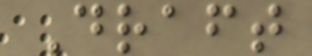Draft
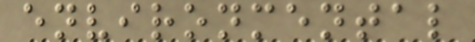environmental
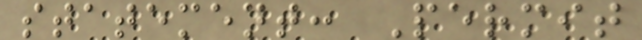statement: Permit
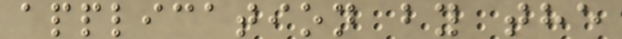application by the
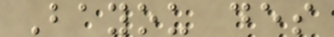Bayou des
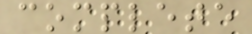complete
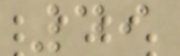49
